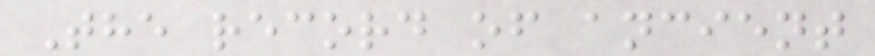The record of ancient
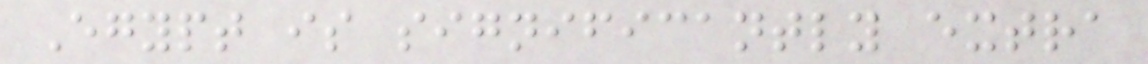Egypt is significantly extra
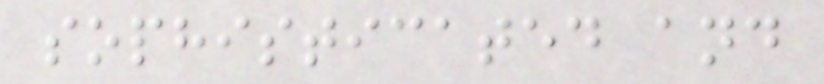sophisticated and
